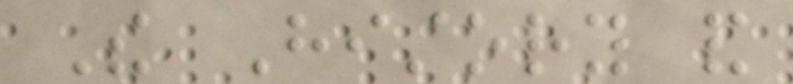The History and
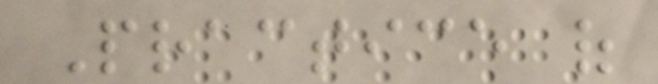Practice of
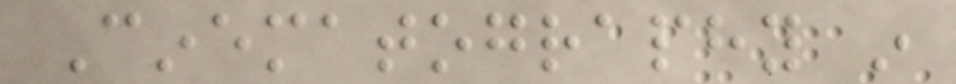Cinematography in
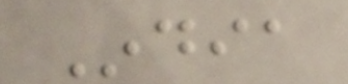India
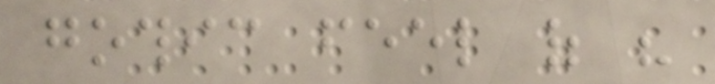gothic feel of his
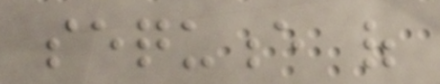sequence of
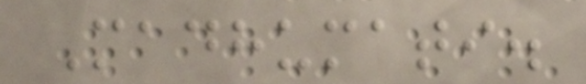Madhumati.
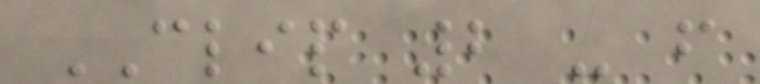CLIP 2 - from
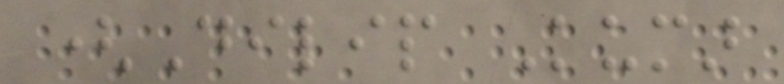(Dilip Kumar
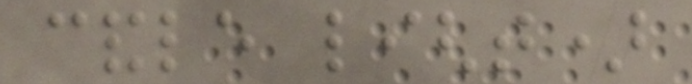candle light)
